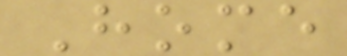Home
